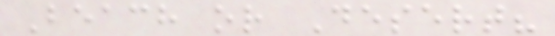Beach or Desert?
